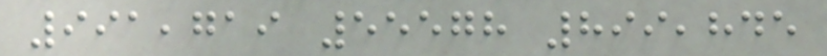991,719 55578 899,845
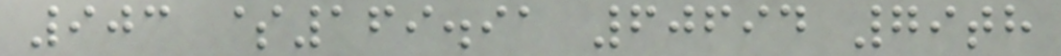903 $169.91 60694 79th
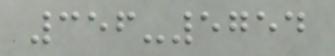356-5754
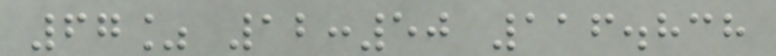67% 12:50 116.838
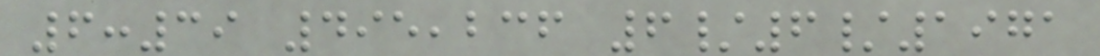6:39 495,236 6/6/1971
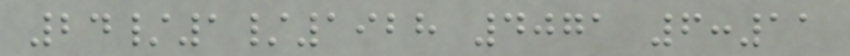24/1/1928 4071 6:11
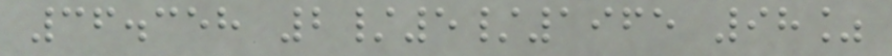36.358 2/5/1965 98%
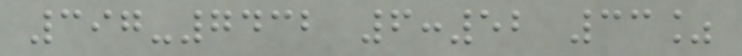397-7432 6:52 33%
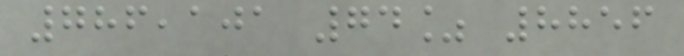786,101 74% 8856
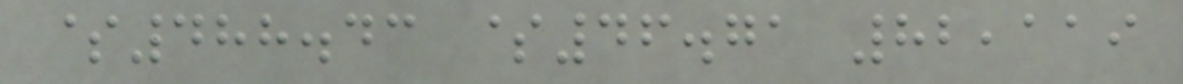$488.43 $46.71 82,119
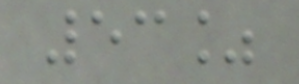53%
